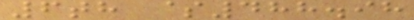6th $488.98
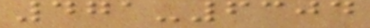471-6304
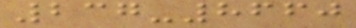237-8660
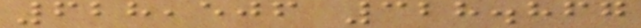628,506 328.867
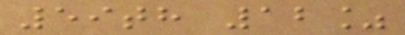59th 12%
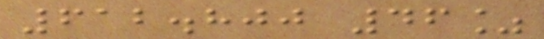612.800 46%
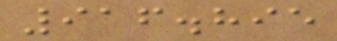916.895
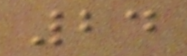24
